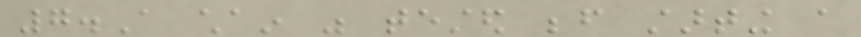7.A chain was tested before starting a
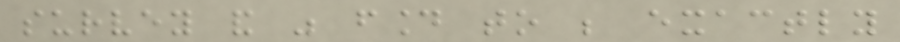survey and was found to be exactly
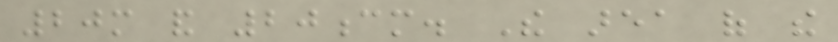20m and 20cm. The area of the
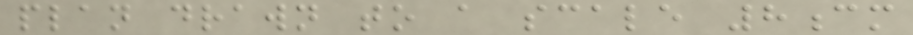plan drawn to a scale 8cm
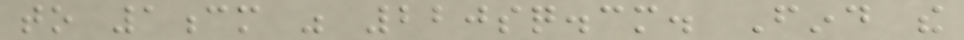to 1cm was 220sq.cm. Find the
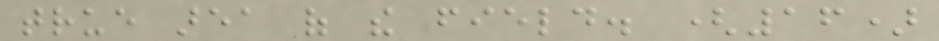true area of the field. (16)
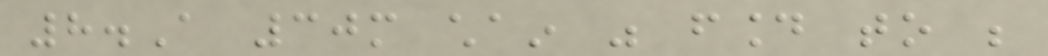8.A 30m chain was found to be
